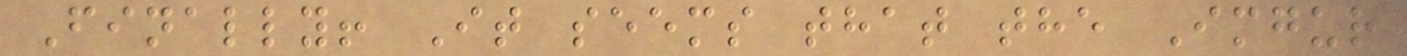Finally! It seems that the Imgur
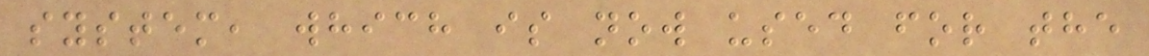system, which is now used for the
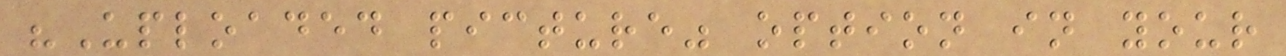"Uploaded picture" option in your
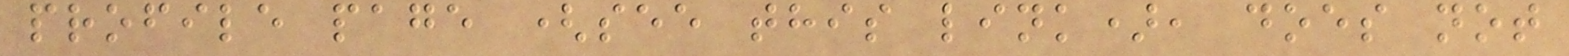profile page (see this link), does not
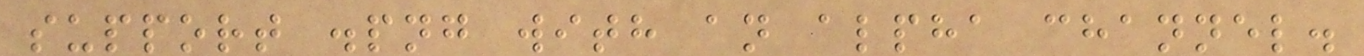support .png with an alpha channel.
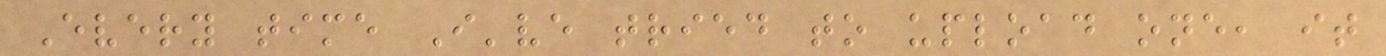Every time I've tried to upload one, it
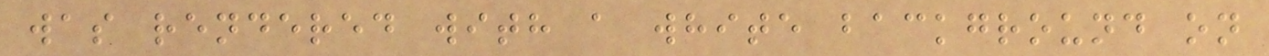was rendered with a white background on
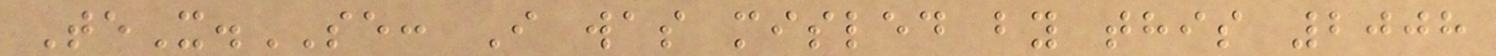TeX.SE: I was misled by this 2008
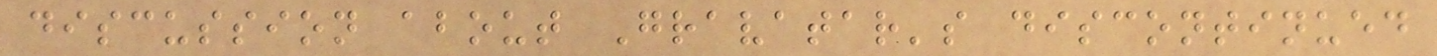discussion about Gravatar's discontinued
